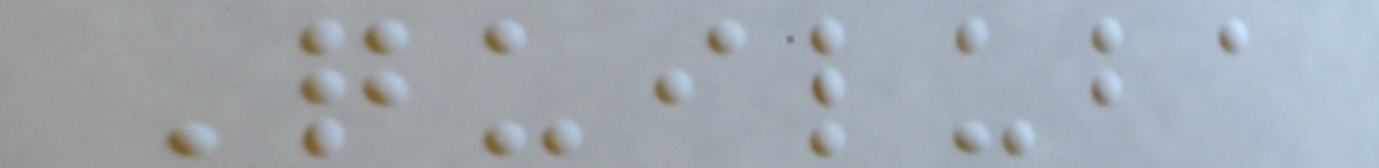Quiluba
